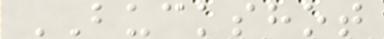BUCKSHOT
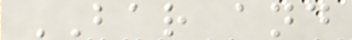BAR and
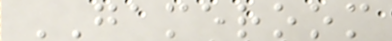GAMEROOM
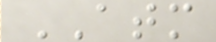ATM
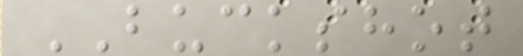BUCKSHOT
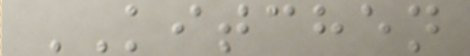KITCHEN
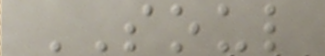SOUL
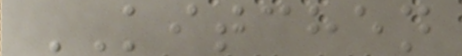KITCHEN
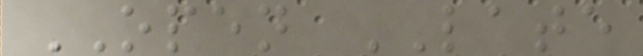OPEN LATE
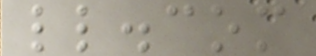ll.com
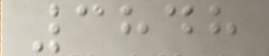3848
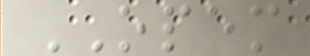OPEM
